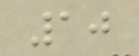10
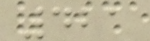421
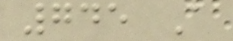745 A
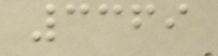3369
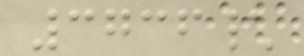3736\
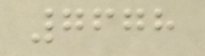7678
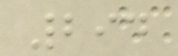294
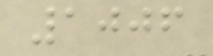1006
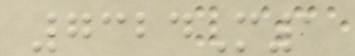7324M1
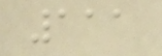111
